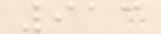913
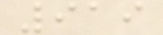919
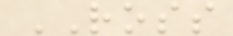ROSS
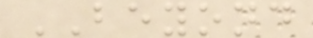BEYOND
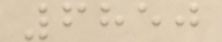6850
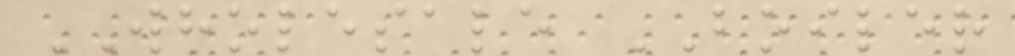WHOLESALE BOILER
